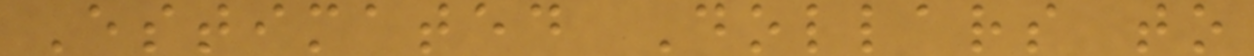Estimated Dollars to
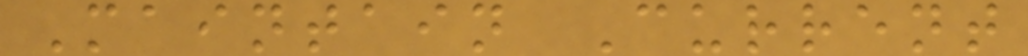Maintain Current
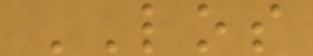LOS
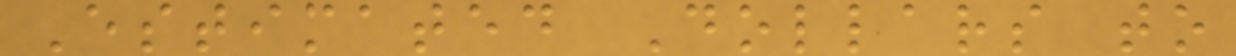Estimated Dollars to
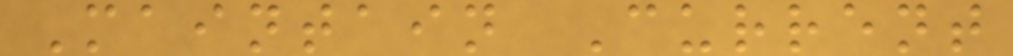Maintain Current
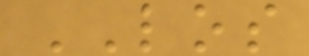LOS
